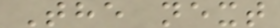The next
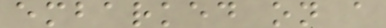embarked on a
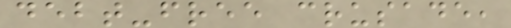debt-free crusade,
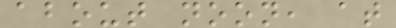about noon, at
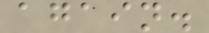again.
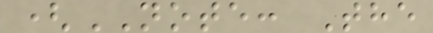(NOTE: The
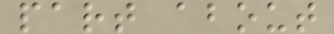part about
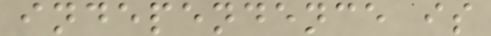independence is
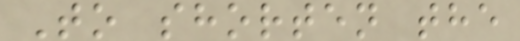To shorten the
